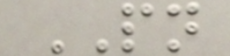PN
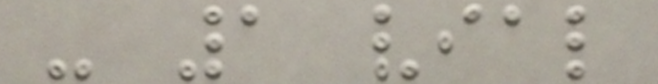- 1 vial
